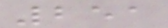251
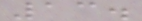13.
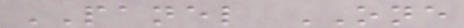PANEL ONE
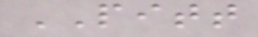PITT
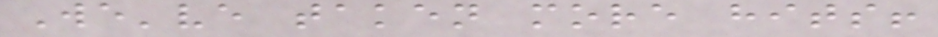We've taken more hits!
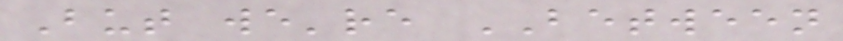But we're BETWEEN
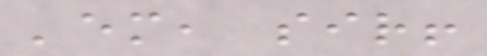'em, sir!
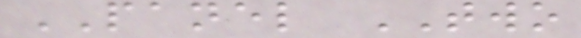PANEL TWO
